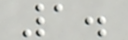1.
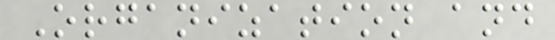Organization and
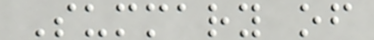Summary of
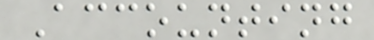Accounting
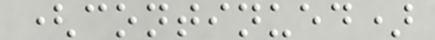(continued)
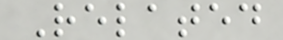Related
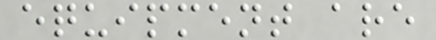equipment are
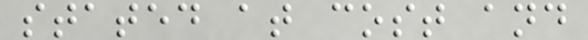stated at cost and
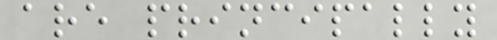are principally
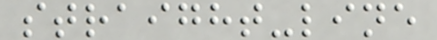straight-line
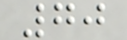70
